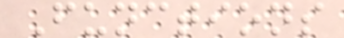Functions
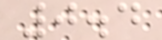0.4
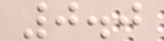0.0
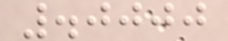.0000
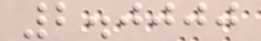2.0000
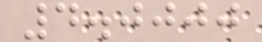4.0000
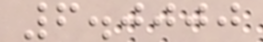6.0000
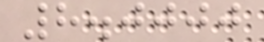8.0000
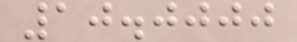10.0000
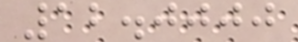12.0000
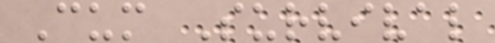Cum Survival
